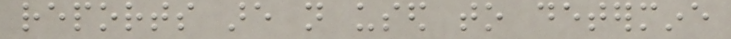reports are not used to determine
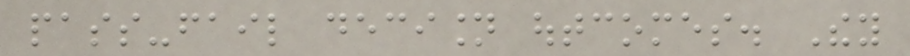pass-fail decision outcomes. They
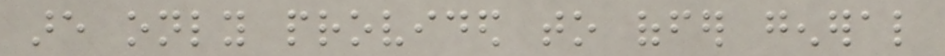are only provided to offer general
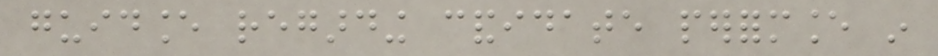guidance regarding candidate performance in
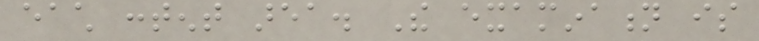each content area. The examination is
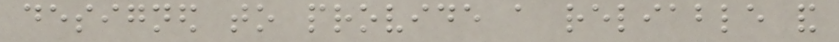designed to provide a reliable and
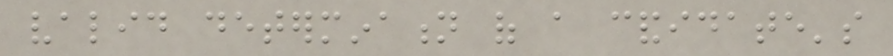valid determination of a candidate's
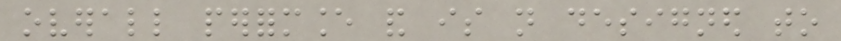overall performance and is not designed to
